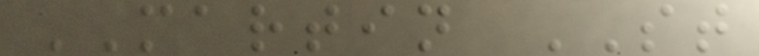MARTIN ST
